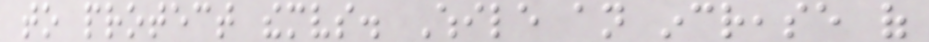to protect themselves. While an increase of
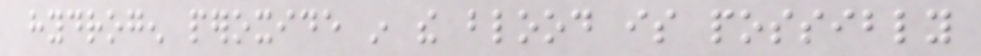hydrogen peroxide in the blood is possibly
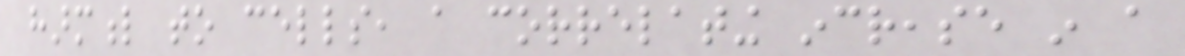harmful to cells, a correlating increase in a
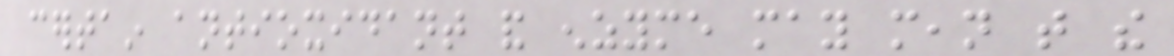certain antioxidant and enzyme may mean that the
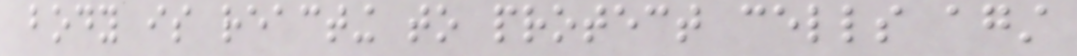body is reacting to protect cells against
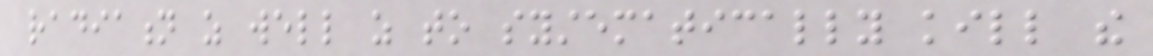radiation as well as to systematically kill the
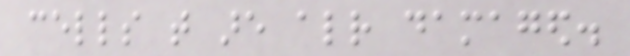cells that are already damaged.
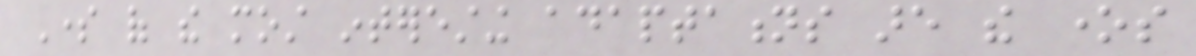Some of the most interesting adaptations are the ones
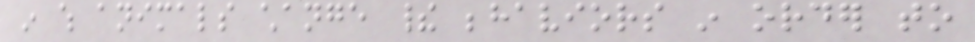in which animals change their behaviors in order to
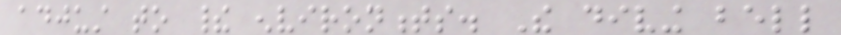adjust to their environments. The diving bell
